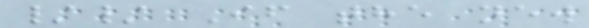// If the new
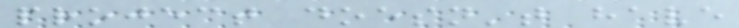project doesn't have
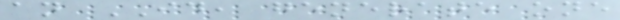an ID, generate one
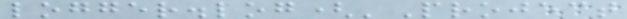logger.log('Project
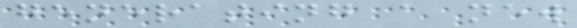generating a new
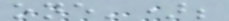one');
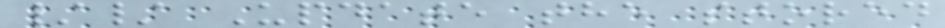// Update the stored
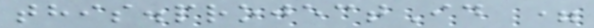this.projectId =
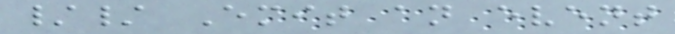// Emit an event
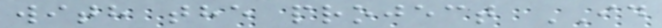with the project ID
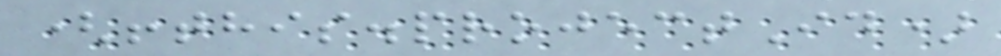(!this.projectId)
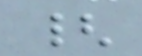{
